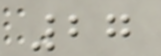27
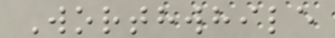Worthwhile
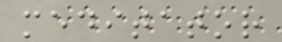meditator
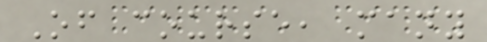Of course, many
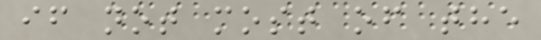if not most of the
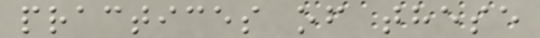practices of these
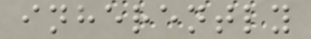inherently
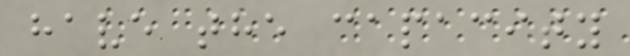have the capacity
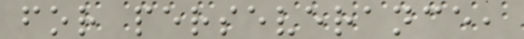for perseverance,
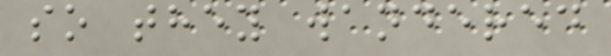so they wandered
